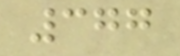377
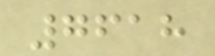7618
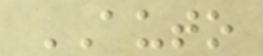AUTO
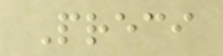Preci
